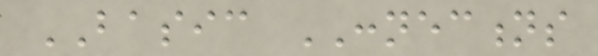BASIC CONNECTIONS
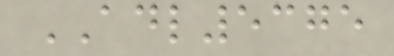ADL5375
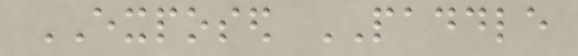EXPOSED PADDLE
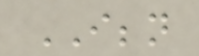IBBN
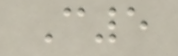C5
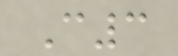C3
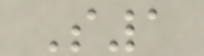S1
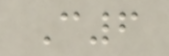C6
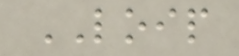LOIP
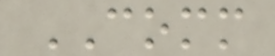COMM
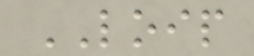LOIP
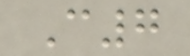C7
